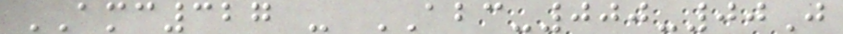AMC327 - ABC-000-00J
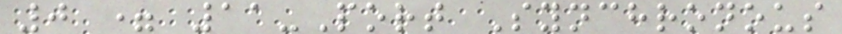0 = 11-Port Synchronous
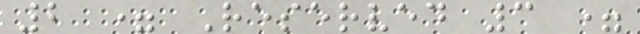2 = Reserved 3 =
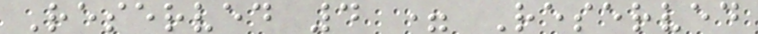Reserved 4 = Reserved
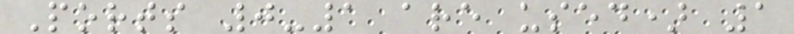Ports 0-1 are used) 1
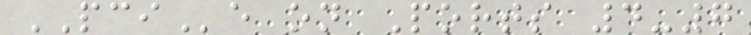PCIe on Ports 4-7
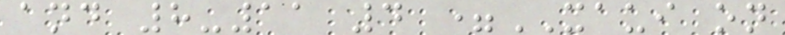and 8-11 4 =XAUI on
